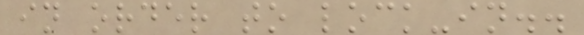in order to lock-in..
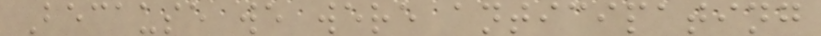Because we were anticipating
